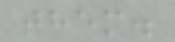them.
